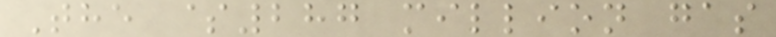The $287 million gas
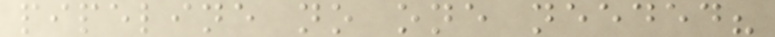pipeline no one needed?
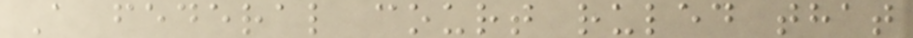A federal court ruled that
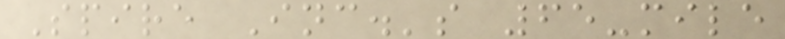Spire Inc.'s 65-mile
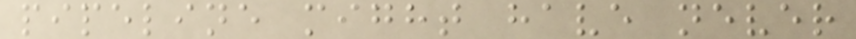pipeline might have never
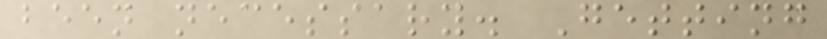been necessary. Getting
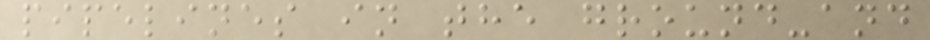pipelines in the ground-and
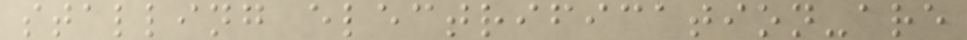stalling electrification-are
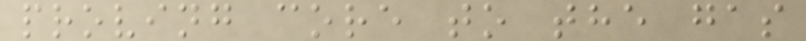proving core to the gas
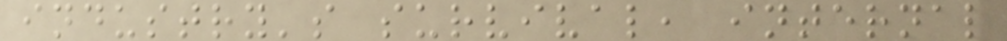industry's survival, internal
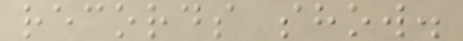records show.
